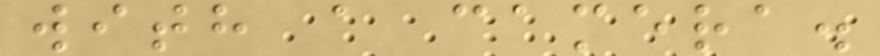with a camera.
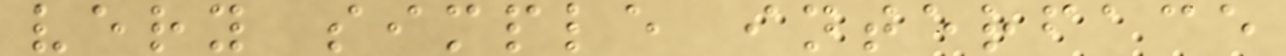very simple interface
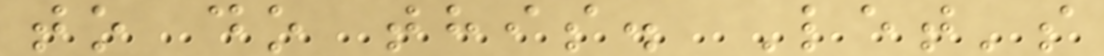to do this. Let's
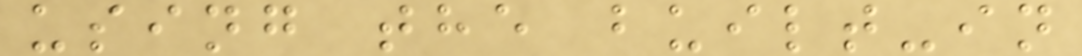using the built-in
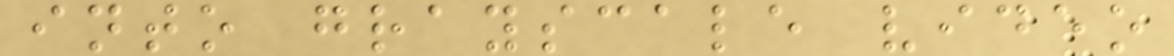into grayscale video
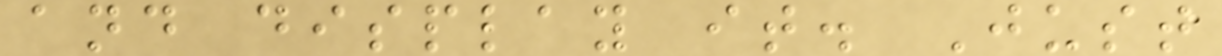and display it. Just
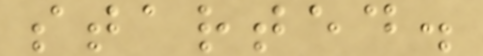started.
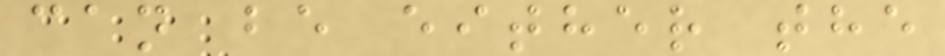can be either the
